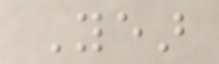Year
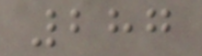287
